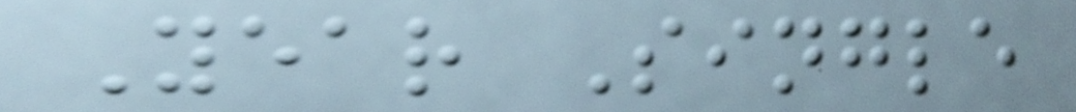Year Single
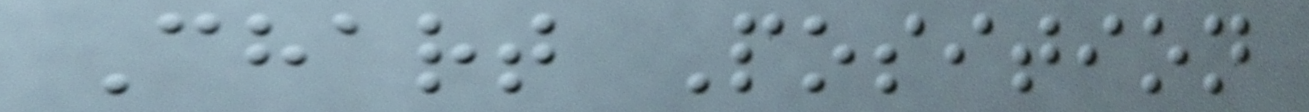Chart Position
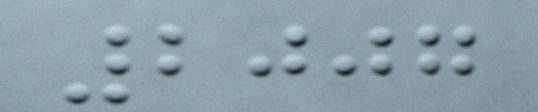2007
